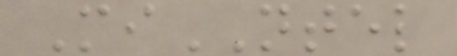MiNTEL
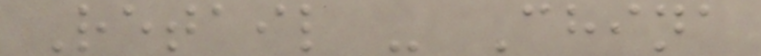Retail - China
